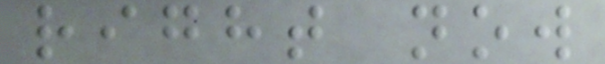right now
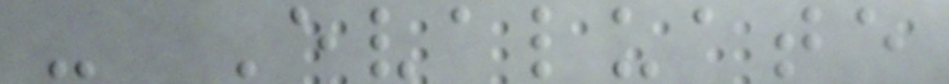- Evaluate
